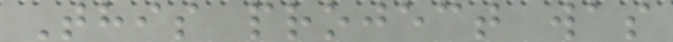This project was
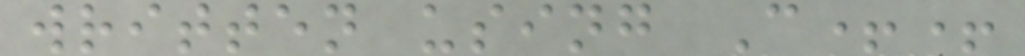written using C++
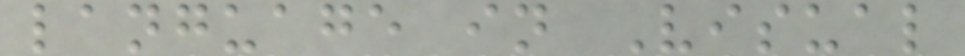language in Visual
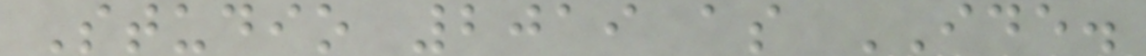Studio 2019 as IDE.
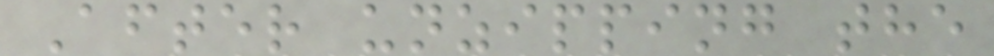After unzipping the
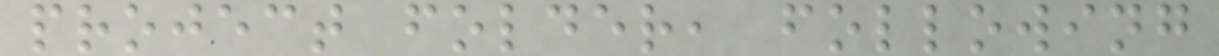project folder, following
